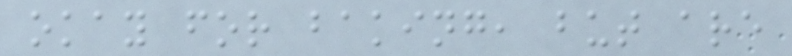okay for baking, but are
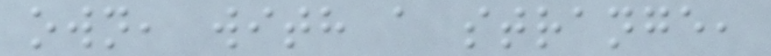own, with a strange,
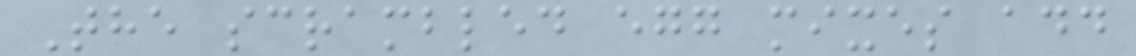The scrambled egg mixes add
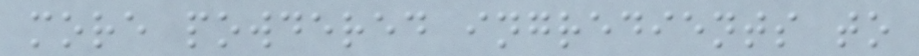more powdered ingredients to
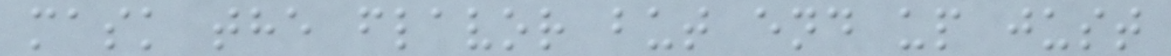mask the flavor but end up just
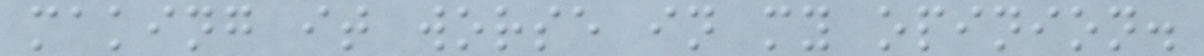making it worse in my opinion.
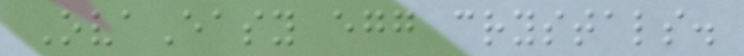OvaEasy egg crystals.
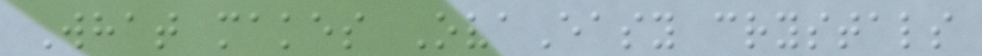What makes OvaEasy crystals
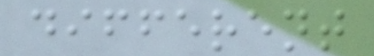different
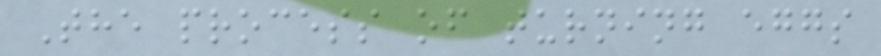The process of turning eggs
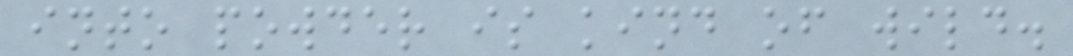into powder is kind of wild.
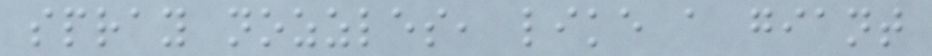spray nozzles, like a giant
